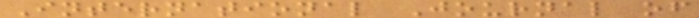International Journal of
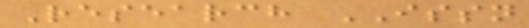Research ISSN
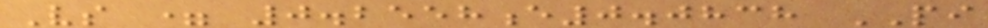Vs = 0.2558e0.0838 PI
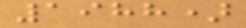1988)
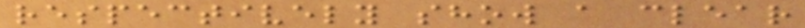respectively show a clear
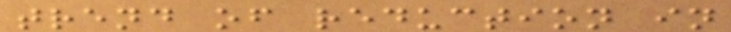trend of reduction in
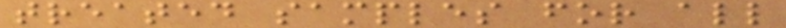treated samples for all
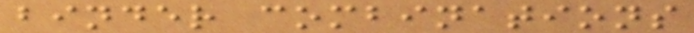binder combinations
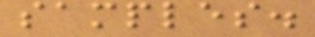samples.
